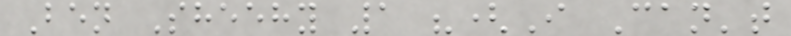Ben Sheehy 1 "(I Can't
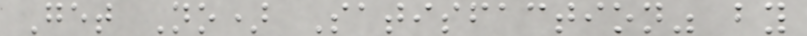Get No) Satisfaction" by
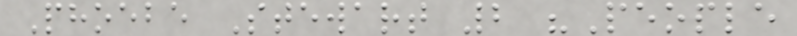Phoebe Stewart 2 "People
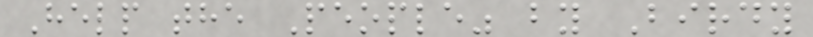Help the People" by Birdy
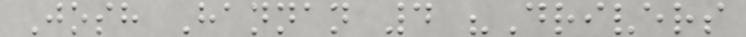Josh Hannan 4 "Drivers
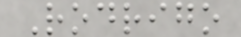Rodrigo
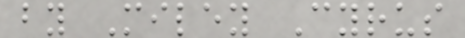by Miley Cyrus
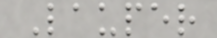Lauper
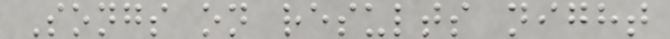Songs on results night
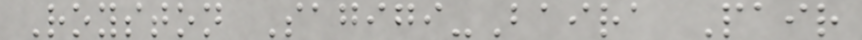Royston Sagigi-Baira Pair
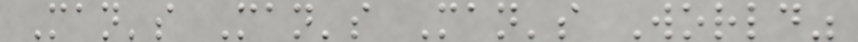Man's Man's Man's World"
